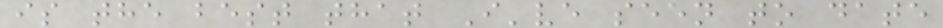is the best that I've seen to date
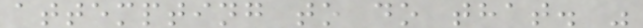attempting to do that. "
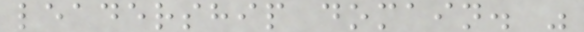leadership domain. "
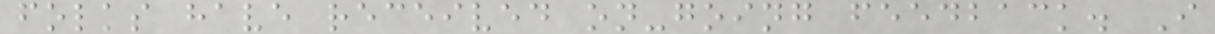folks have received on-going feedback. I
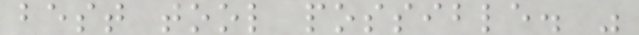best tool possible. "
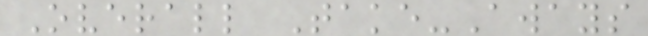Overall Take-Aways
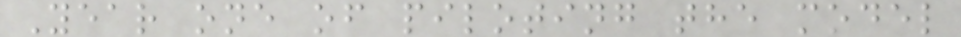Year one of piloting the model
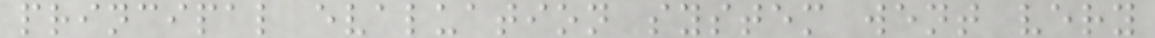principal evaluation system went very
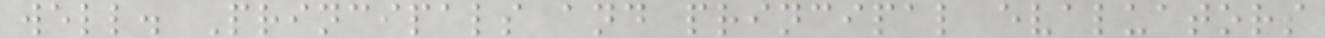well. Principals and principal evaluators
